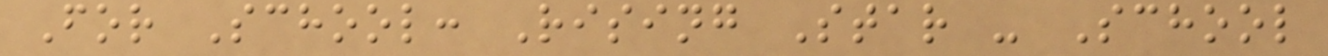For School: Rising Star - School
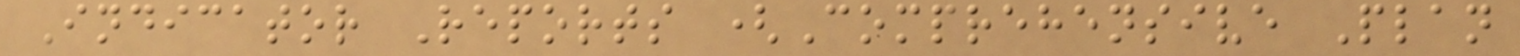Indicator Reports (Comprehensive Plan
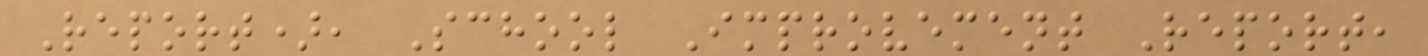Report), School Improvement Report,
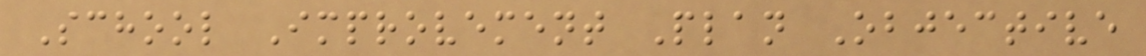School Improvement Plan Objective
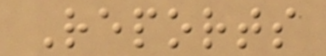Reports
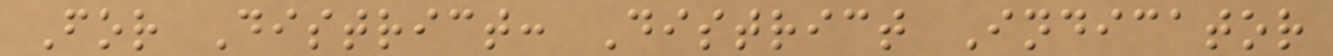For District: District Indicator
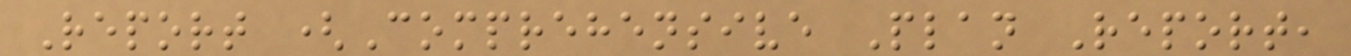Report (Comprehensive Plan Report,
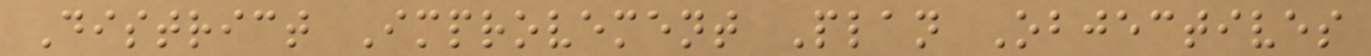District Improvement Plan Objectives
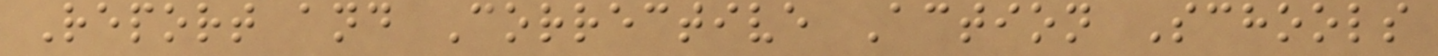Report and Corrective Action Schools
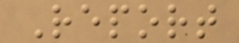Report
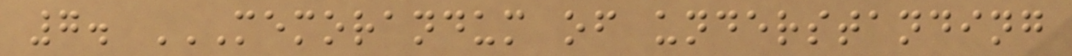7. MEMORANDUM OF UNDERSTANDING
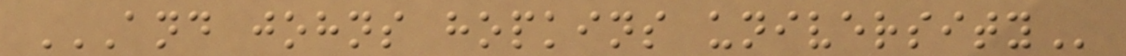AND JOHNS HOPKINS UNIVERSITY
